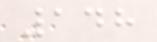148
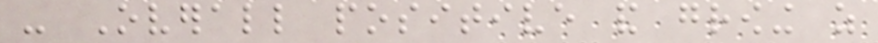- Overall positive and growing as
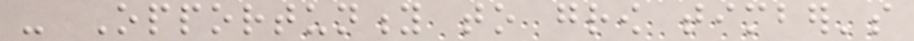- Opportunity to grow timber's
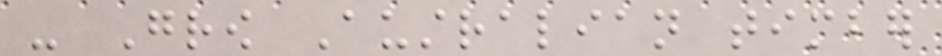- Grow Australian timber
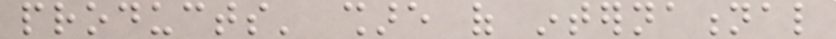products' share of international
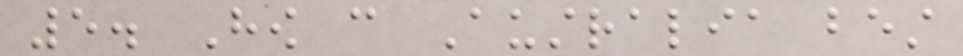5. How can Australia best
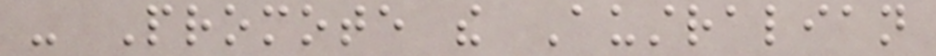- Promote the Australian
